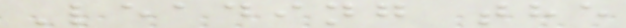Leading the
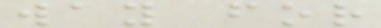way for
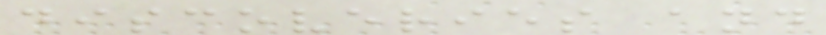discoveries and
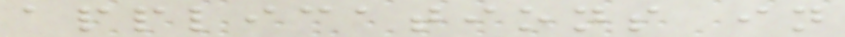applications in
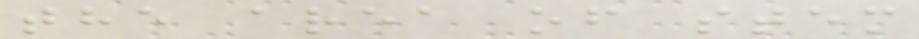the area of stem
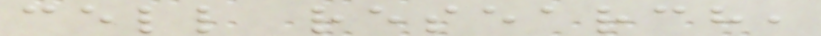cell research,
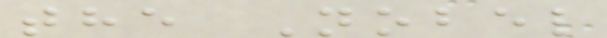the Nobel
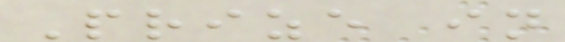Prize in
